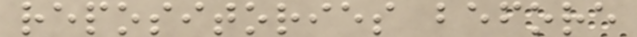repositories before
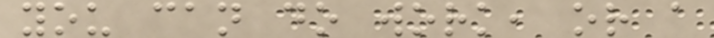you can do work, or a
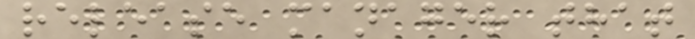release manager that
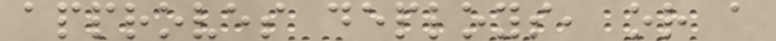approves deploys, or a
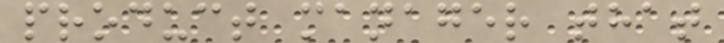product manager that
